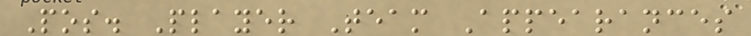Pos. Player Team Appearances
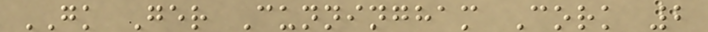GK Ger Cunningham Cork 2
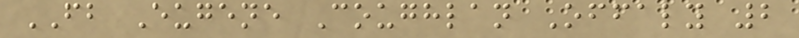FB Eugene Coughlan Offaly 2
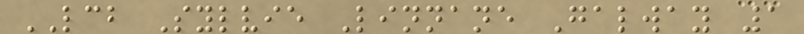LCB Sylvie Linnane Galway 1
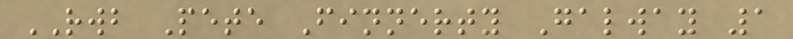RWB Pete Finnerty Galway 1
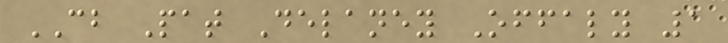CB Pat Delaney Offaly 1
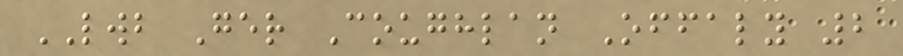LWB Ger Coughlan Offaly 2
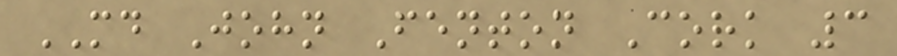MD John Fenton Cork 3
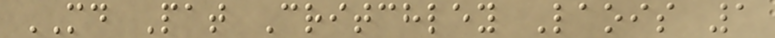MD Pat Critchley Laois 1
